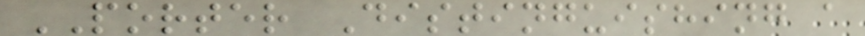PORTER Distinguishing a
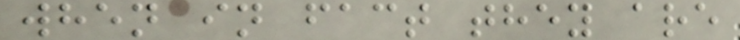when in fact they are
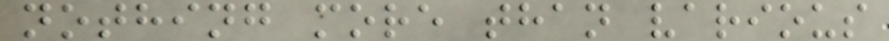nothing more than various
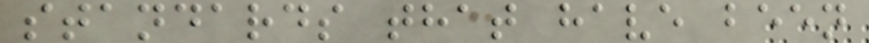standards that have been
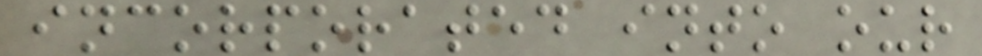incorporated into our
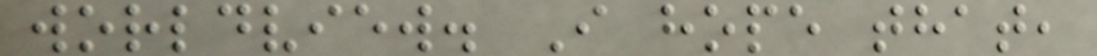worldview. I hope that,
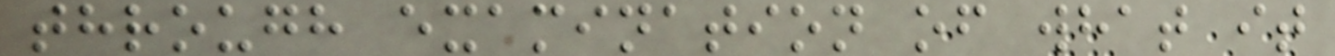through examination of what it
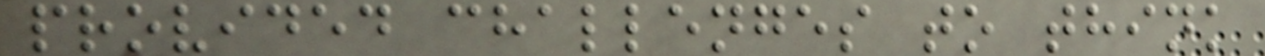provided challenges to think
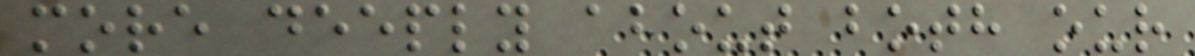more deeply about both our
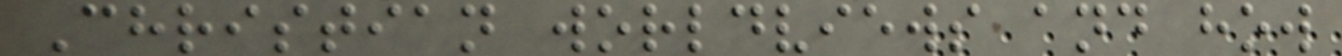Christian worldviews and how
